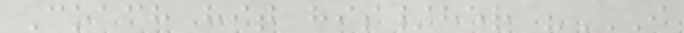Coach hit his/her "I
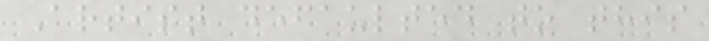Artist defaulted to this
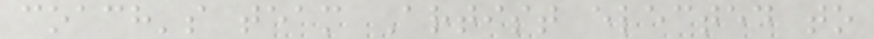coach's team Artist elected to
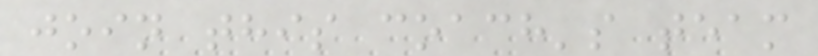join this coach's team
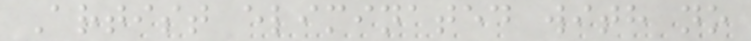Artist eliminated with no
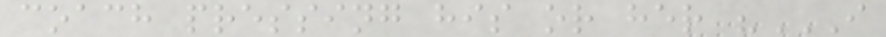coach pressing his or her "I
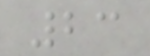23
